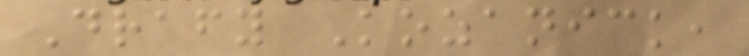Drafy Kozanick,
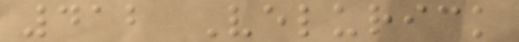412 Velurick
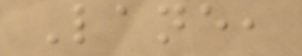Lane,
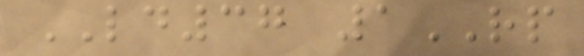LD37 1RP
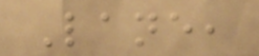Lane,
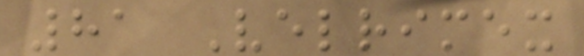81 Velrimex
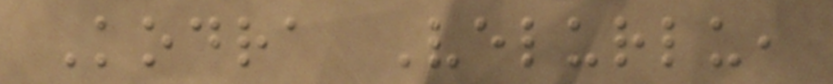Kodra Velurlu,
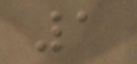1
